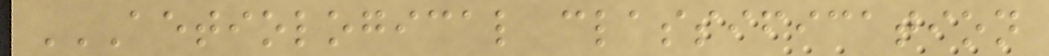AETIOLOGICAL CLASSIFICATION
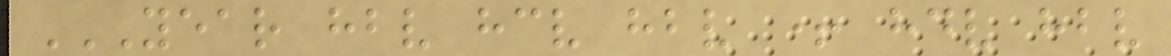YEAR HBV HCV HBV + HDV HBV
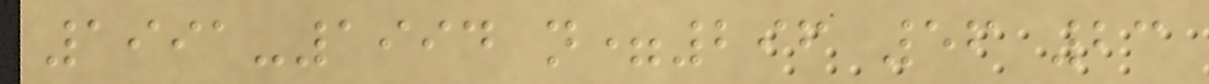1991-1994 n=296 56 23
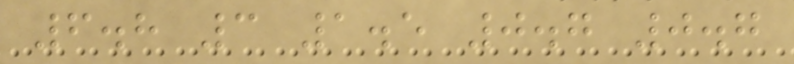6.8 3 1.5 0.7 0.7
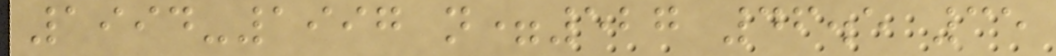1994-1997 n=527 46.5 35
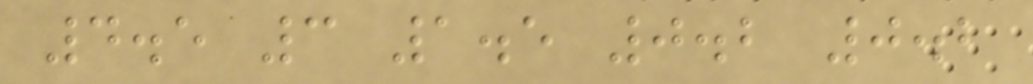4.5 3 1.5 0.2 0.2
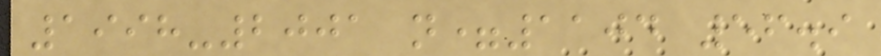1998-2001 n=1104 56.9
